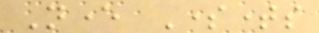Never Sometimes
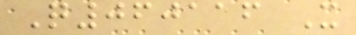Q060116 It
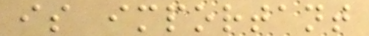is important
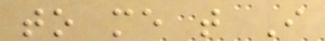to me that I
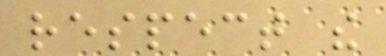respect the
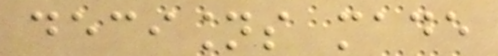decisions made
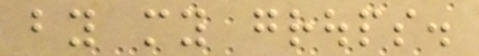by my groups.
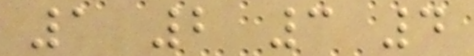1 2 3 4
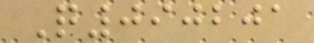Q090201
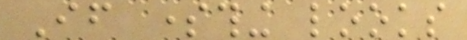If something looks
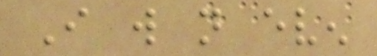I will not even
